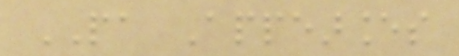PA Appearances
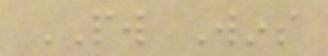PW Wins
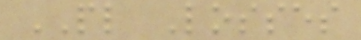PL Losses
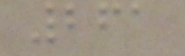261
